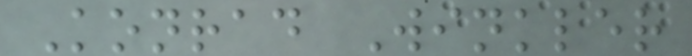Konrad Winkler
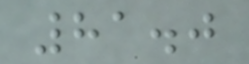81.0
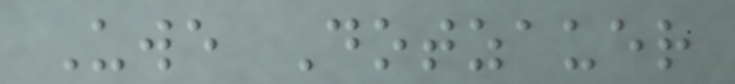Uwe Dotzauer
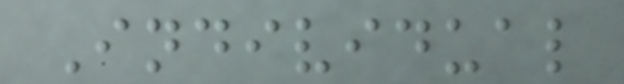Individual
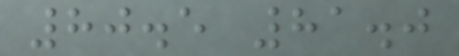80.5 81.0
